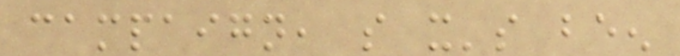campaign, so it's been
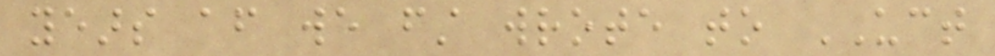years after we first wrote to UCT
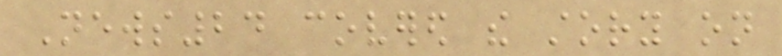News24 covered the story on
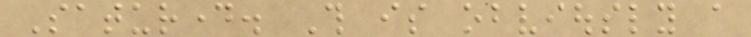Saturday. This is obviously a
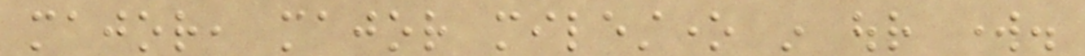major, major milestone in our work.
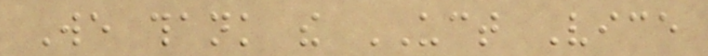We thank the UCT Vice
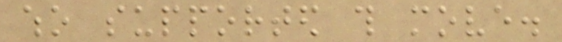who supported this move.
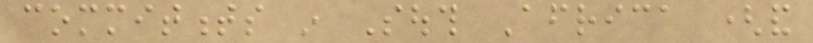commitments in South Africa (and
